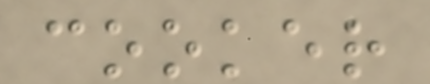cooker
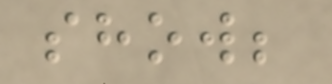show;
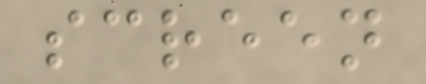screen
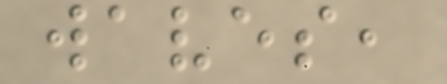waves,
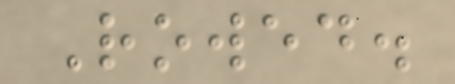Rowed.
